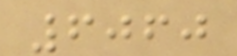6060
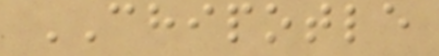CHIPOTLE
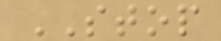STOP
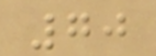70
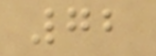72
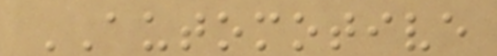AUTOMOTIVE
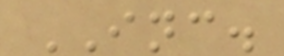INC.
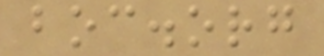boc.org
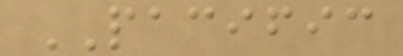PACIFIC
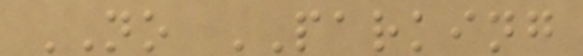NO PARKING
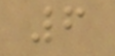6
